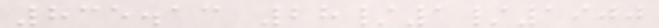835.13 28/1/1900
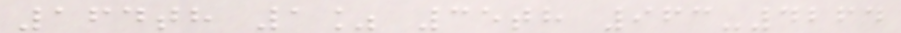164th 1% 35th 963-4264
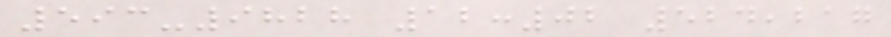593-9828 12:02 524,217
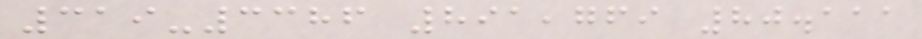319-3386 891,769 80.111
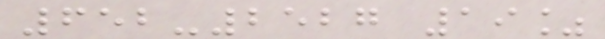652-2527 19%
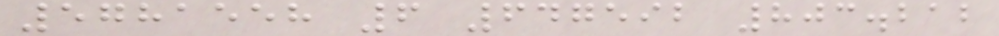5781558 6 647592 803.212
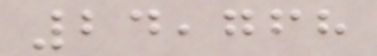24,768
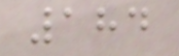184
